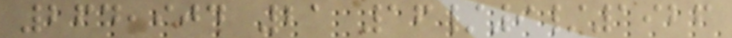264,904 21 16/9/1926
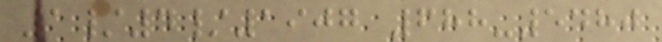1/4/1907 688-5480
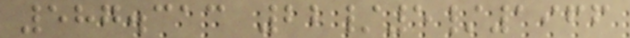587.313 22/5/1966
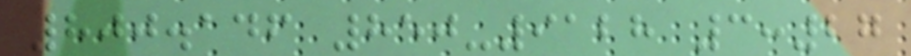800.146 850-9128 3:27
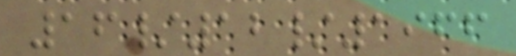16/12/1966
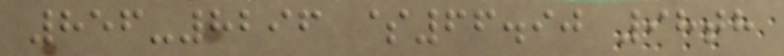856-8296 $66.90 98th
